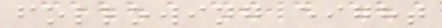following eight
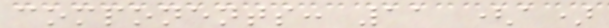components: 11 (a)
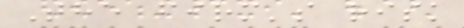The firm's risk
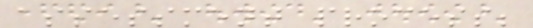assessment process;
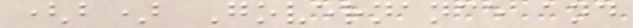(b) Governance and
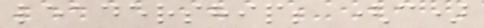leadership; (c)
